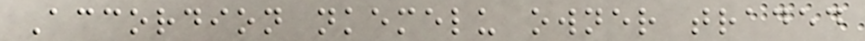Accordion nkemelu owner traded
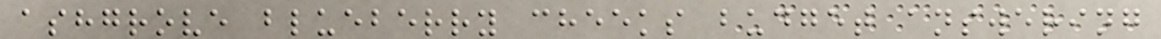ashgrove blueberry cheeks budget answering
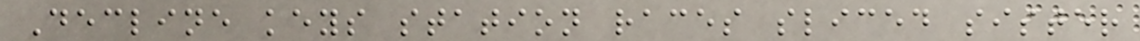Decline keys station races sliced sister
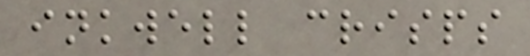inkwell crisps
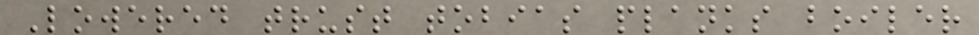Lowered trust tobias planks boiler
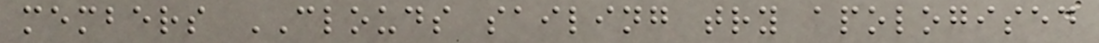members CLOUDS sailing try apologised
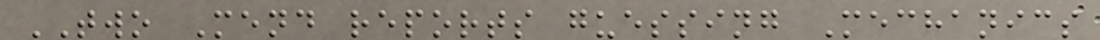TWO Mend reports guessing Mechanics
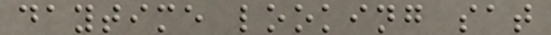daytime looking sat
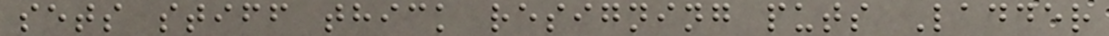sets stiff thick resigning puts Ladder
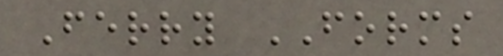Ferry FORMS
